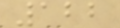122
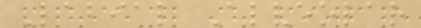Labial Alveolar
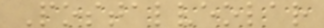Postalveolar
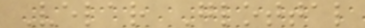Velar Glottal
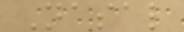Nasal
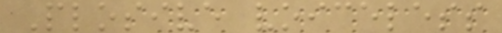Plosive voiceless
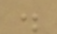.
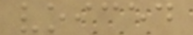voiced
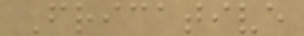Fricative
